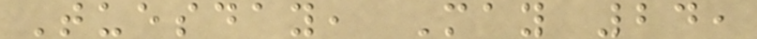Tuesday, May 24,
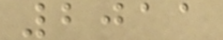2011
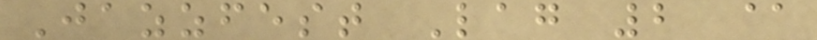Jazzfest Lag 2 @
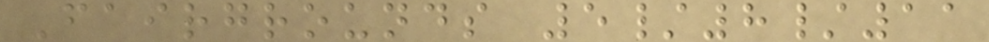Fairgrounds 5/8/11
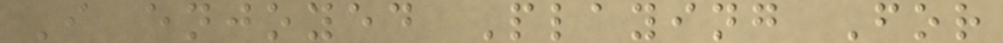I enjoyed Playing For
